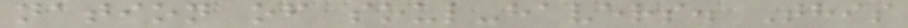nation of soul-havers. This
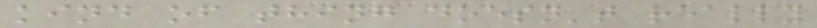kind of thing doesn't really
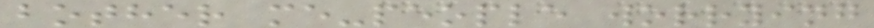bother me-people worrying
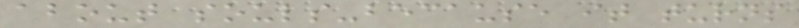about souls-because it turns
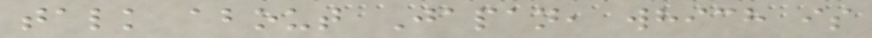talk about Japan, which is
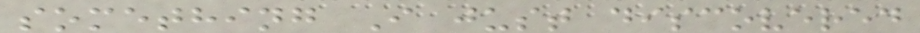something I just discovered
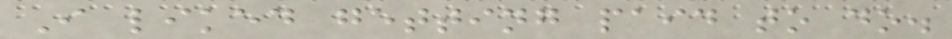I liked getting paid to do.
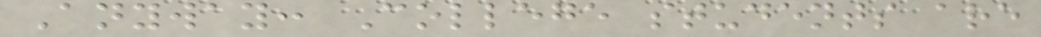Anyway: College students are
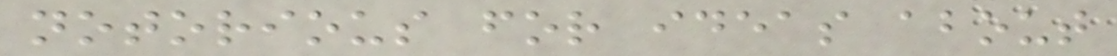notorious for ideas about
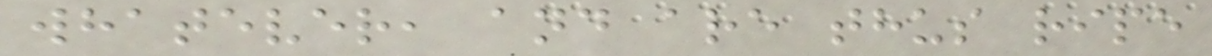whatever, and are thus ripe
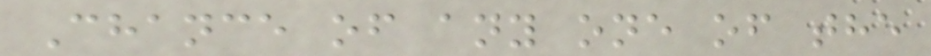Chance of any one of the
